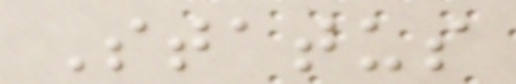Status
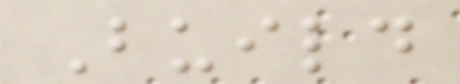Build
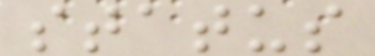status
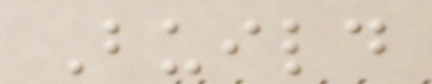Build
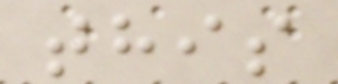this
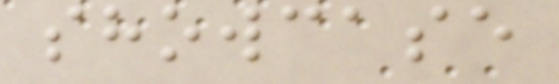showcase
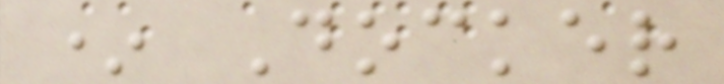* Docker
